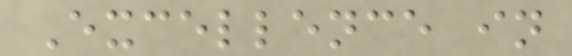Excellence in
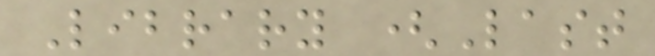Library (Last
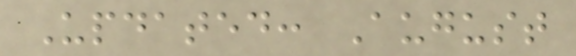Updated: August
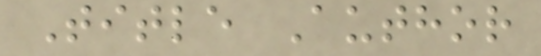Title Author
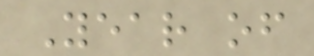Year of
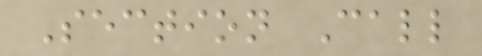Section Call
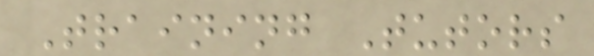Training Tutors
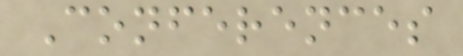Conferences
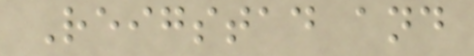Reigstad and
